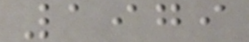1979
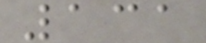131
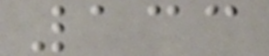133
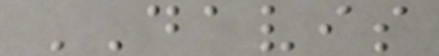DAVIS
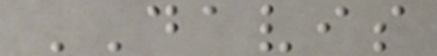DAVIS
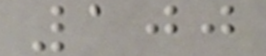100
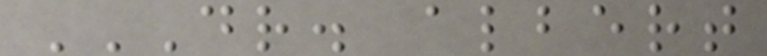DR. ALBERT
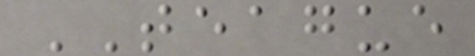TEAGUE
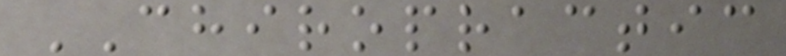CHIROPRACTIC
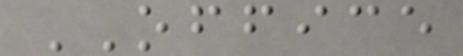OFFICE
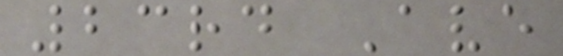23rd Ave
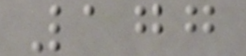177
